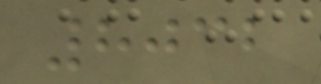8032
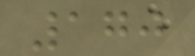170
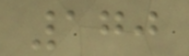170
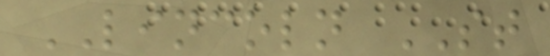LINCOLN ST
